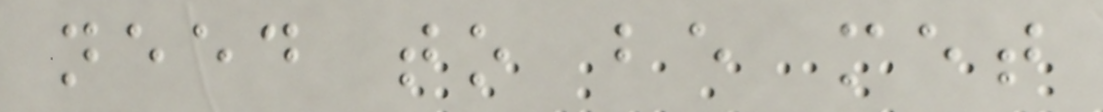need to be met
